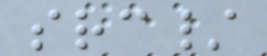src/
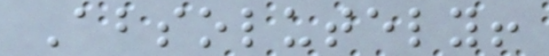Absolutely!
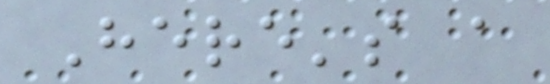Here's a
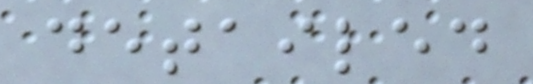detailed
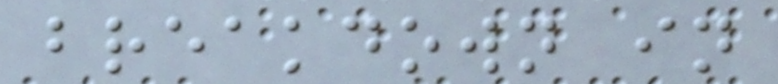breakdown in
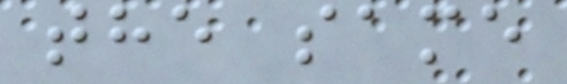the same
